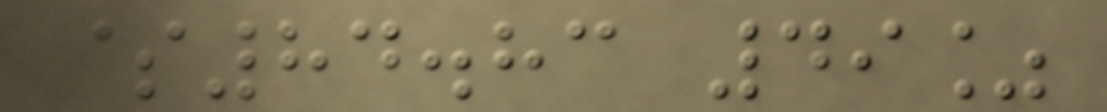$84.83 49%
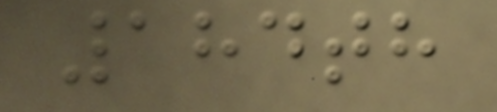184th
